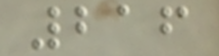216
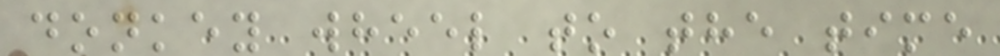donkey wheel to the time
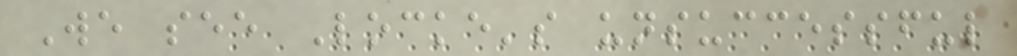We see Locke's unsuccessful
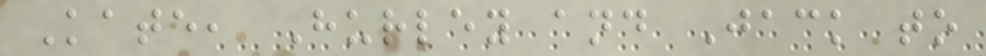Kate, Hurley and Jack to
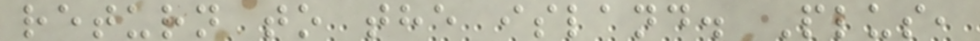return to the island. Plus,
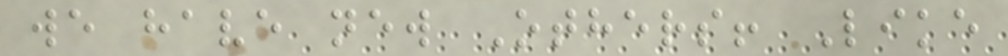we have new Others! Like
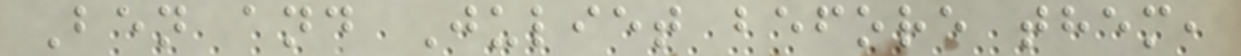Ben and Juliet before them,
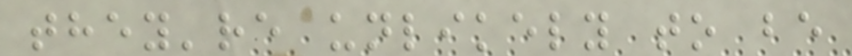they're unlikely to be
